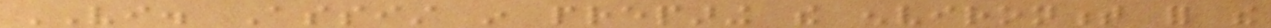VI. Assist in preparing the environment for the
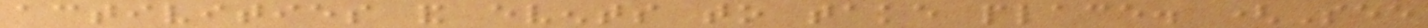activities and events to take place. (See
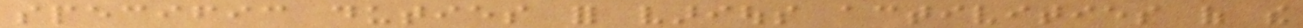specific duties for various activities of the
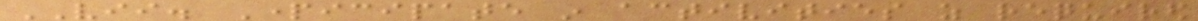VII. Participate in activities as required
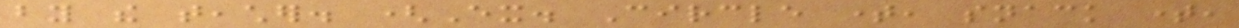by the teacher. (Ex. Circle time, snack time,
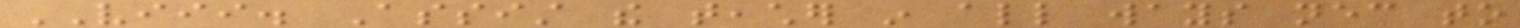VIII. Assist the teacher in all ways necessary to
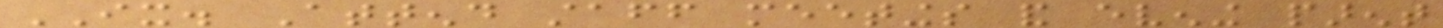IX. Attend staff meetings and evening parent
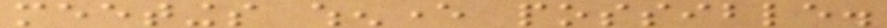meetings whenever possible.
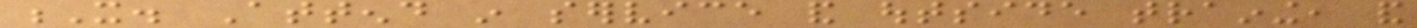X. Attend in service and outside training, and
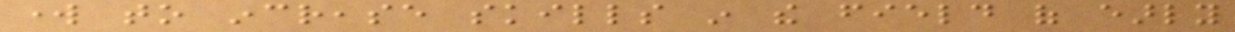work to increase skills in the field of early
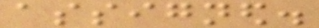assigned.
